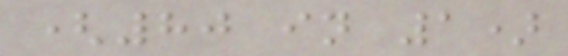(80 in 1)
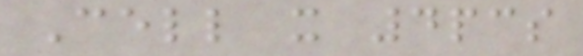Cell x 4pcs
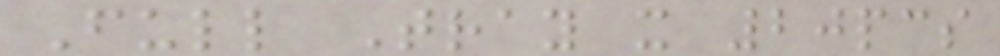Full Tray x 20pcs
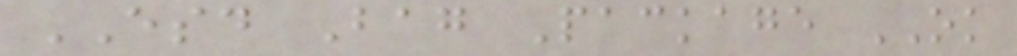ESD Bag Package OK
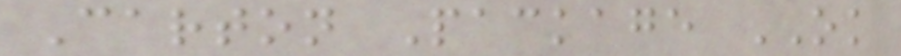Carton Package OK
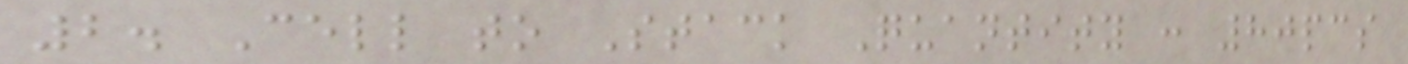2. Cell to Stack Quantity : 80pcs
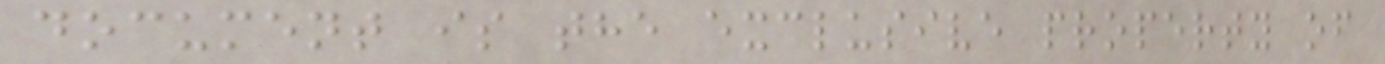document is the exclusive property of
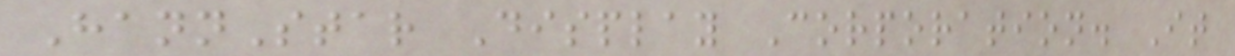HannStar Display Corporation. It
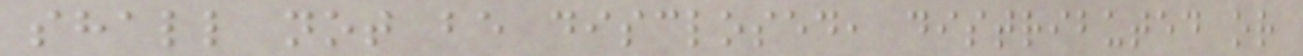shall not be disclosed, distributed or
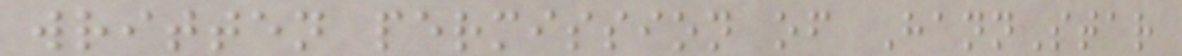written permission of HannStar
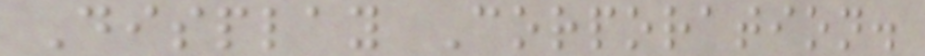Display Corporation.
